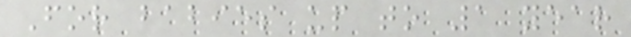For babies up to 1 year
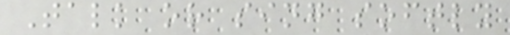Talk or sing softly
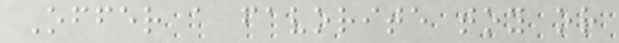Offer a favorite toy or
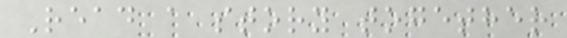Read a story together
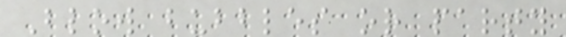Blow bubbles or party
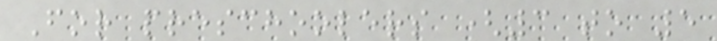For preschoolers (3 to 5
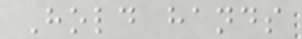Hold hands
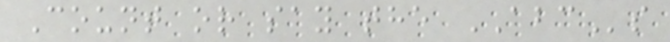Count or say the ABCs
